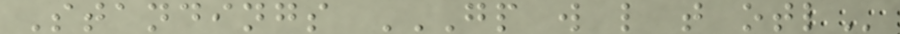Standings GP W L T OTL
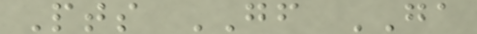Pts GF GA
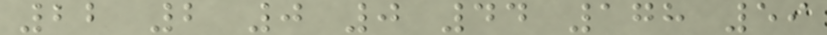22 2 0 0 44 178 59
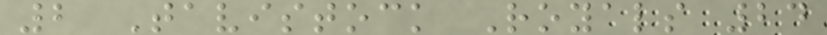2 Tavistock Royals 24
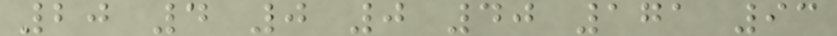20 4 0 0 40 171 93
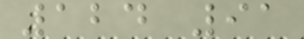124 91
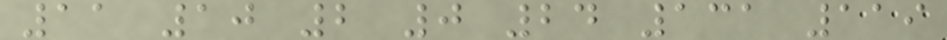11 10 2 0 24 131 119
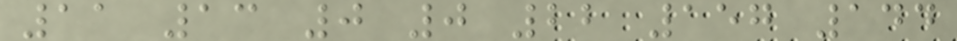11 13 0 0 22 157 144
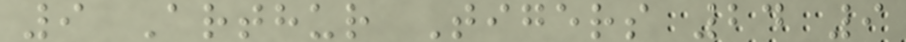9 Arthur Tigers 24 9
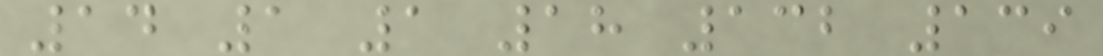14 1 1 18 132 139
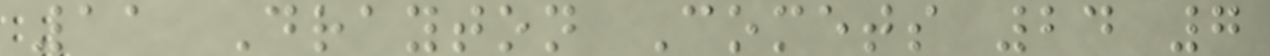11 Drayton Comets 24 7
